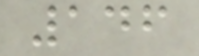146
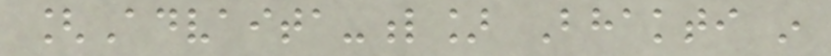[Advaita-l] Bhakti in
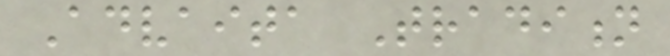Advaita Tradition
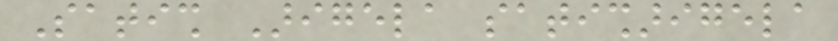Satish Arigela satisharigela
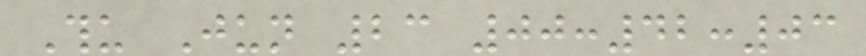Thu Jun 23 00:42:03
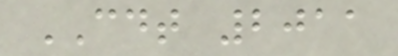CDT 2011
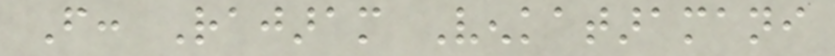From: Rajaram Venkataramani
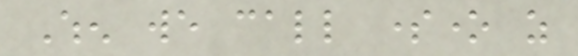When we call someone as
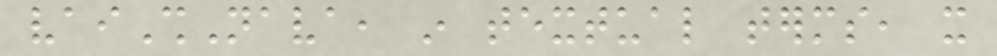vaiShNava, in textual terms, it
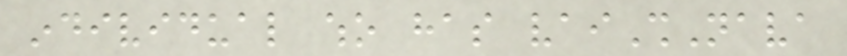individual who has vaiShNava
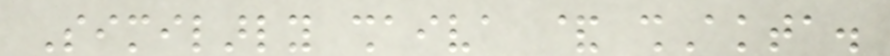Similarly shaiva & shAkta.
